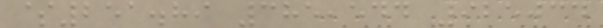$251.89 385,544 925034
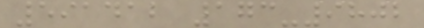591412 173-9802
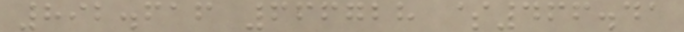892.616 666728 $466.41
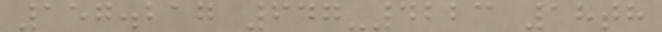157.217 647-4223 18th
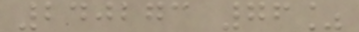240273 76%
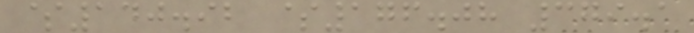$140.92 $176.08 379.1
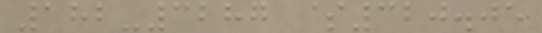182-3287 $320.05
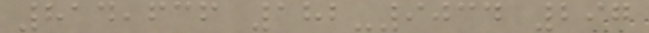814,636 182-9034 297
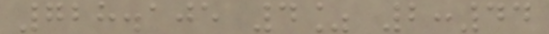728.105 4% 2:44
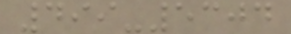499-5304
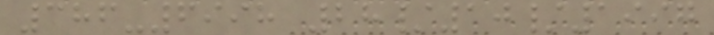386-6998 28/10/1997
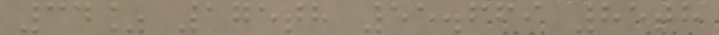34% 175th 55.669 85th
